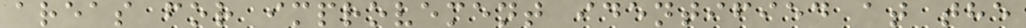areas for improvement identified at the
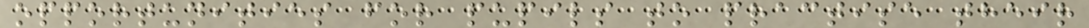opportunities for pupils to practise their
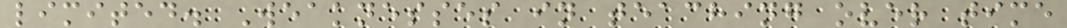limited. Weaknesses in teaching over time
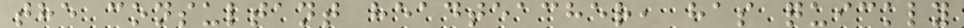the consultant headteacher, has quickly
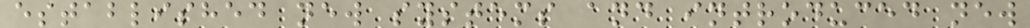established new systems and introduced new
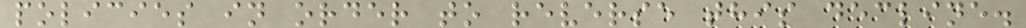policies in order to reverse this decline.
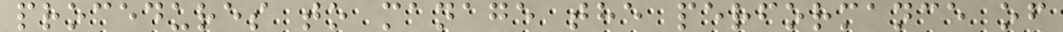procedures to manage the performance of
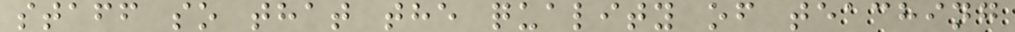staff so that the quality of teaching
